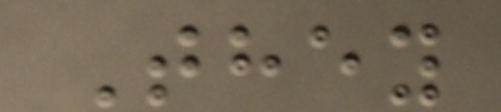They
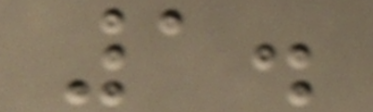1.
